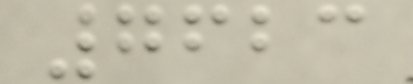7623
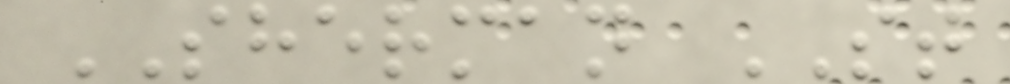SHERMAN ST
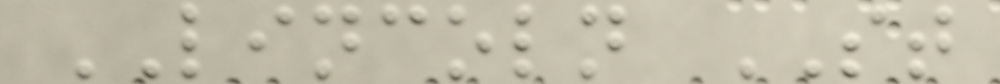LINCOLN ST
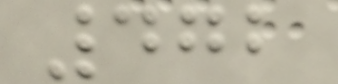472
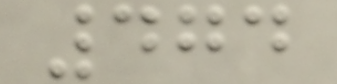474
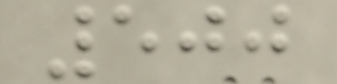500
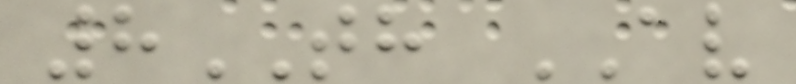8TH AV
